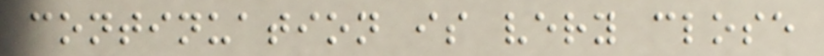continuation is very close
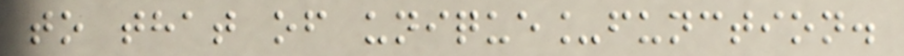to that of unique_function.
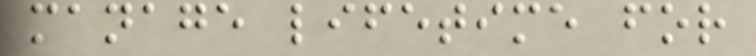manage lifetime for
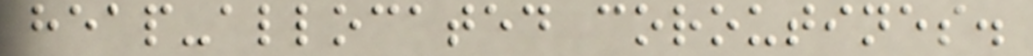heap-allocated coroutines.
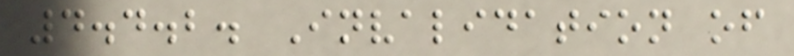4.4.2. Invalidation of
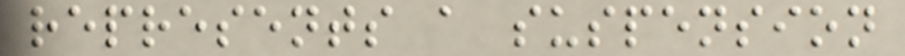represents a suspension
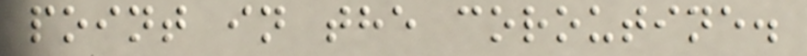point in the coroutine.
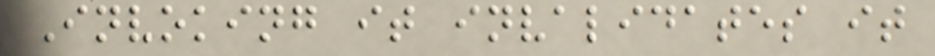Invoking it invalidates it
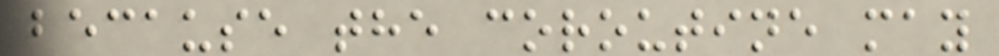because the coroutine may
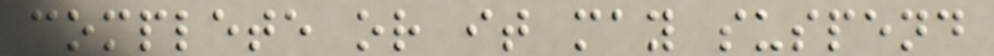complete or it may suspend
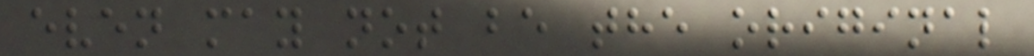even may not be the original
